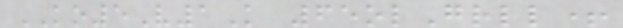KO5V1K 65olGrll+
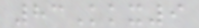83Kkx9
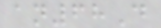an68D
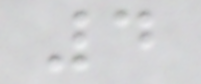4
